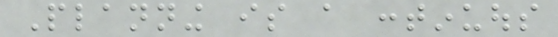Planning is a continuous
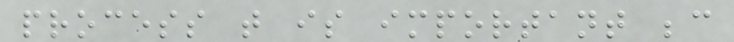process that is important because
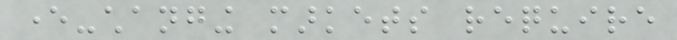ever-changing markets require
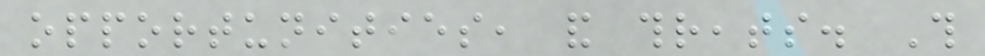opportunities, and threats. This
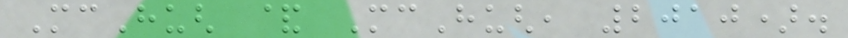McHugh & McHugh, 2010).
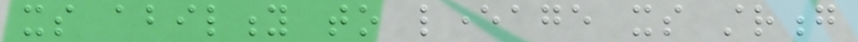its ability to leverage its strong
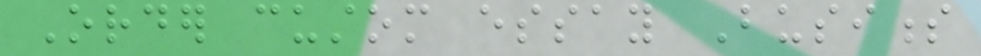Order custom essay Business
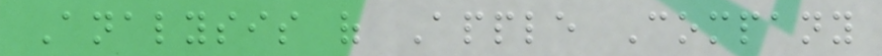Analysis of Apple Company
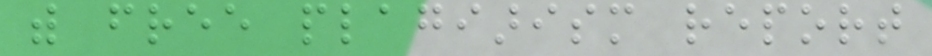with free plagiarism report
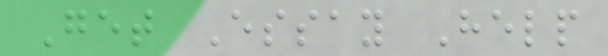Get Essay Help
